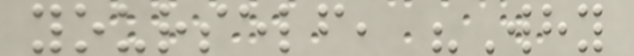yourself, "Why
